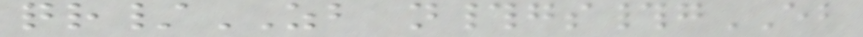qr/ZB n#gs#gEB
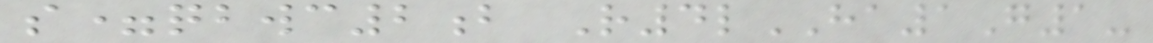s=qbwc2b R4lHA1G1-
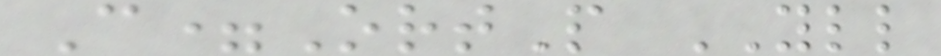C=OrtP YLL
